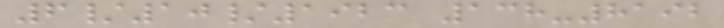6/10/1923 138-8192
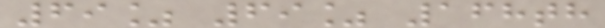69% 69% 168th
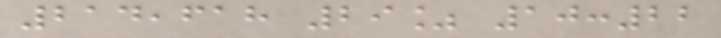214,618 29% 10:22
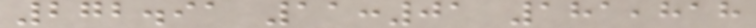272.91 11:01 181,818
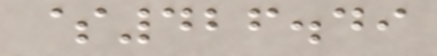$426.49
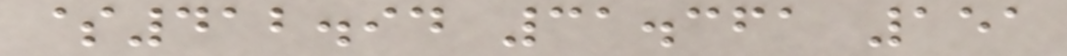$412.94 31.361 151
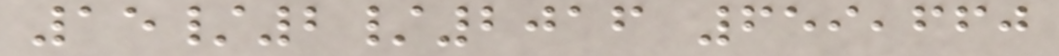15/2/2016 659,660
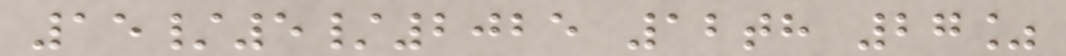15/5/2025 12th 27%
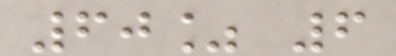60% 6
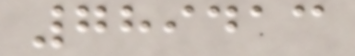789413
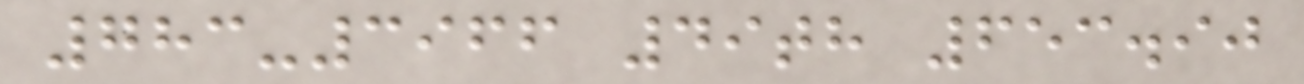783-3966 49th 653.90
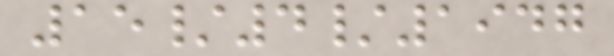15/4/1947
